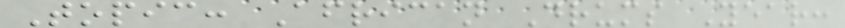Topic: African Drums Year:
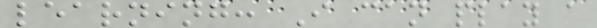learning: I can play a
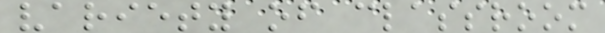variety of classroom
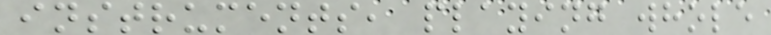instruments, playing whole
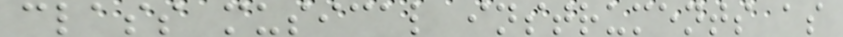class musical instruments as
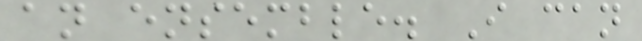an ensemble. I can
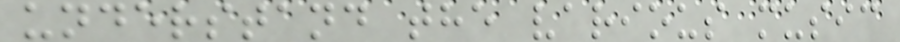understand the various music
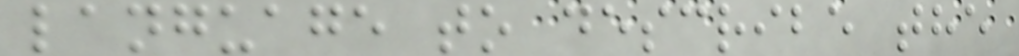language to describe the
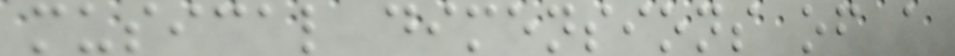musical dimensions of a
